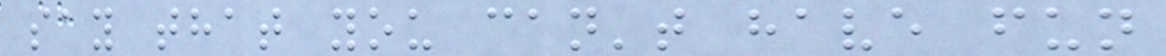say that you can't have fun
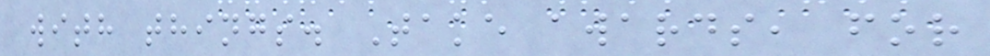with things. Take awards, for
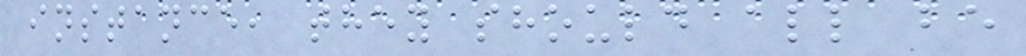instance, they should all be
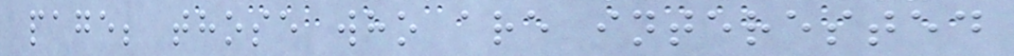page; those who are interested
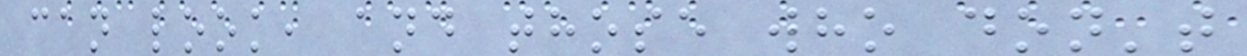can look, and those who don't
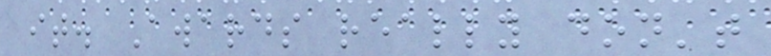it. Awards really don't
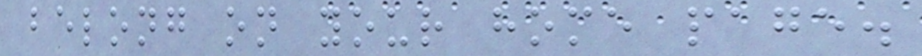belong on your home page.
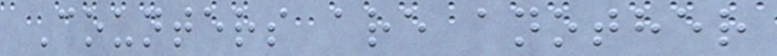Counters are another
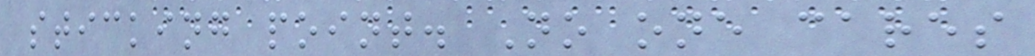sticking point. No one cares
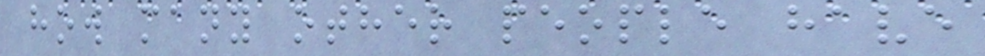how many other people have
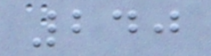240
